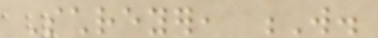Schreyer, W.
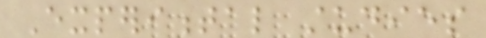Experimental studies
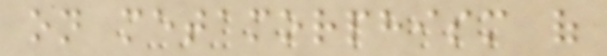on metamorphism of
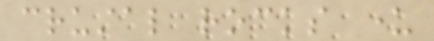crustal rocks under
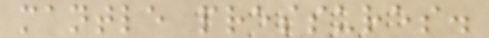mantle pressures.
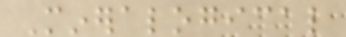Mineralogical
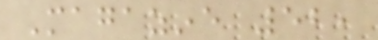Magazine 52,
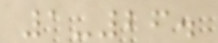1-26.
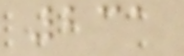231
